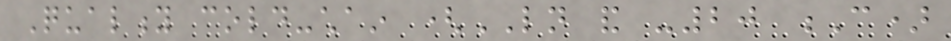Quality cold-chain (LN and -20 C)
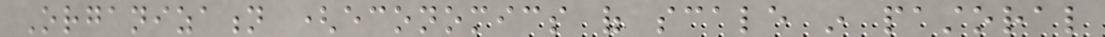Organization (economics of scale in pastoral
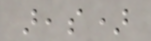areas)
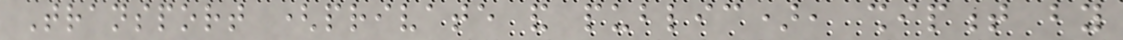Transport (private and public), shipment by
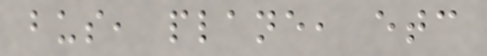bus, plane, etc
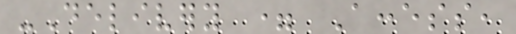-Delivery = Access,
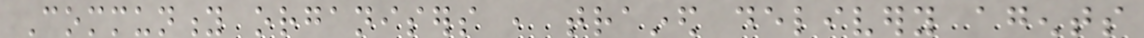Community organisers , trained delivery agents
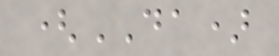(DA)
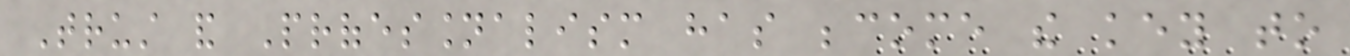Trust and Professionalism has become the key to
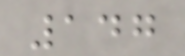147
